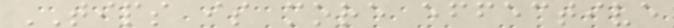TIPS is more effective
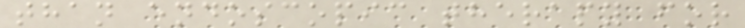than endoscopic therapy for
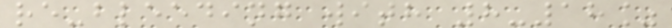re-bleeding with 8-18%
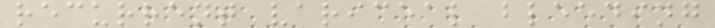recurrent variceal bleeding
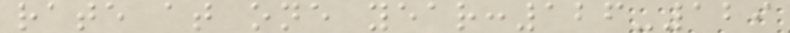rate at one year:126-129
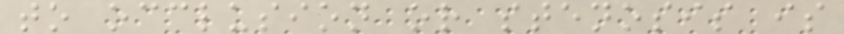to occlusion or stenosis is
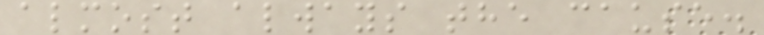almost always the cause.
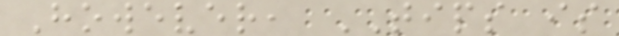However, TIPS is
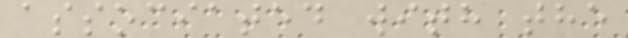associated with the
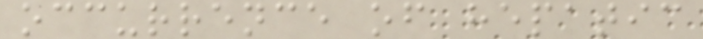occurrence of hepatic
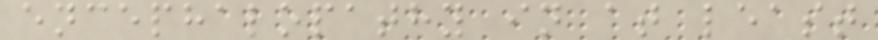encephalopathy in at least
